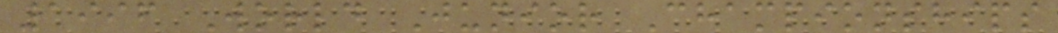1996 World Junior Championships
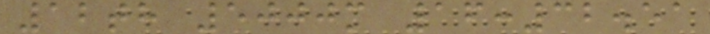12th 5000m 16:32.51
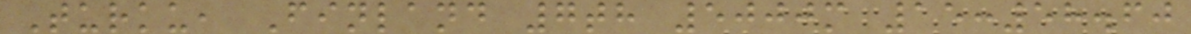Turku, Finland 7th 5000m 15:58.60
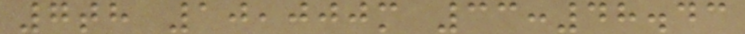7th 10,000m 33:48.43
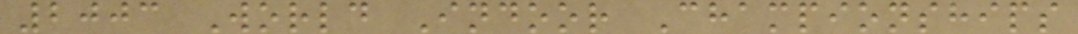2003 World Indoor Championships
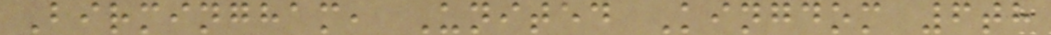Birmingham, United Kingdom 6th
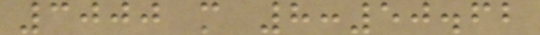3000 m 8:50.62
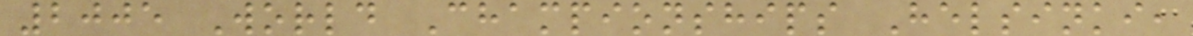2005 World Championships Helsinki,
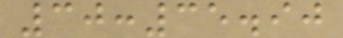30:35.90
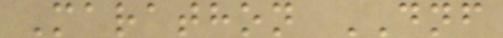Marathon DNF
